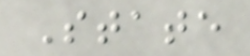State
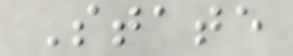State
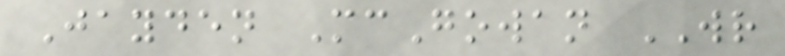Jayden McGowan WR
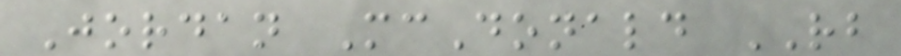Jordan McDonald RB
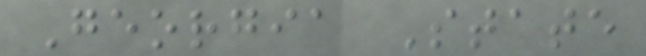Georgia State
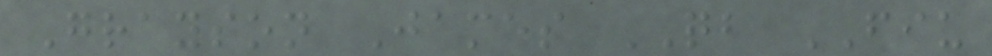Grayson James QB FIU
